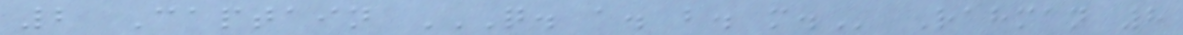2 Captain Q. A. B. M. Rahman 8
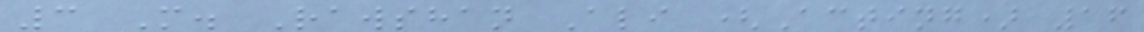3 M. Rawshan Ali (Acting) 16
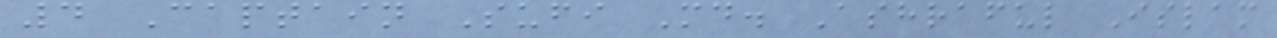4 Captain Sufi Md. Ashraful Islam
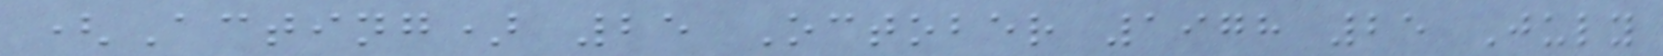(Acting) 25 October 1978 25 July
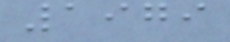1979
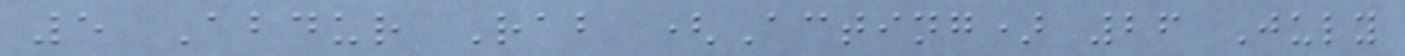5 Abdur Rab (Acting) 26 July
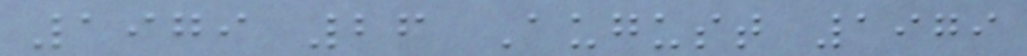1979 26 August 1979
